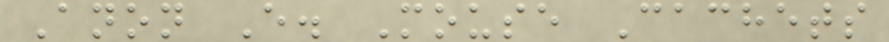Anon E. Mouse Cachets
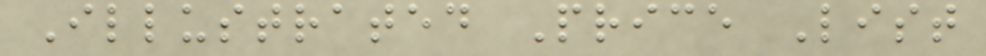Illustrated Price List
